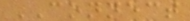CONNECT
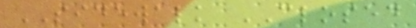SIDEWALK CLOSED
